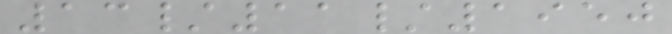13/11/1950
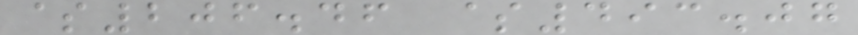$206.46 $493.07
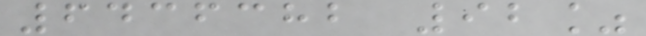6436382 92%
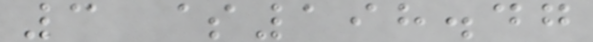3 $198.47
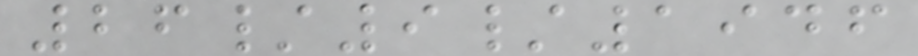26/9/1946
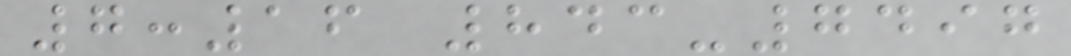7:16 843-7497
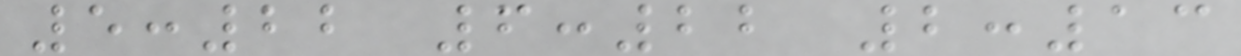5:22 6:22 2:13
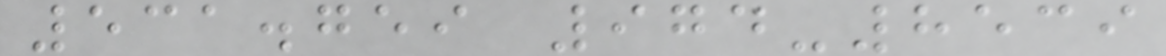531.759 974-8539
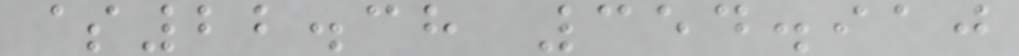$22.38 354.910
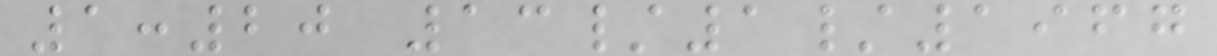1:20 13/1/1967
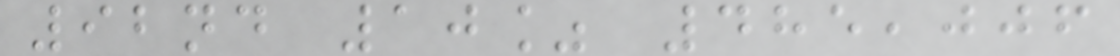92nd 10% 485,006
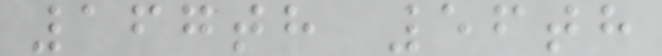167th 56th
